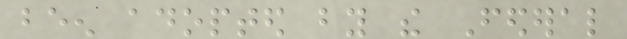been adopted by the Federal
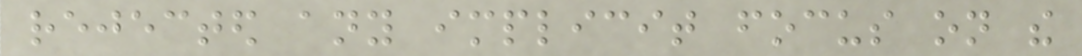rejected any implicit focus on the
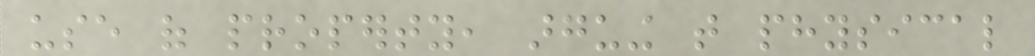use of property, arguing that physical
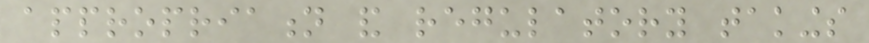appropriation and regulatory takings
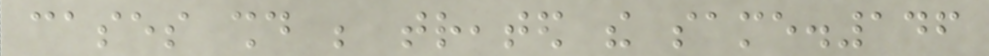cases should be treated the same.146
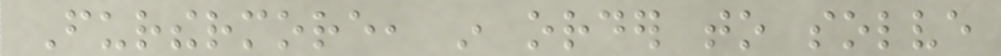Furthermore, in order to solve
